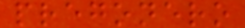pregonero
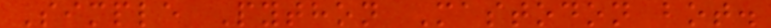Simple Python Mastodon bot.
